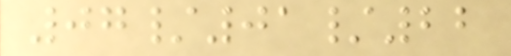07/01/22
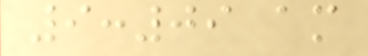9:09 am
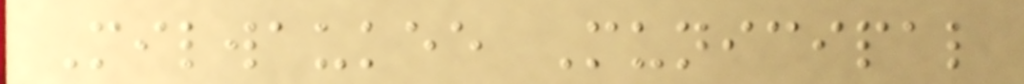Milwaukee Municipal
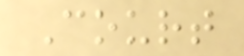Court
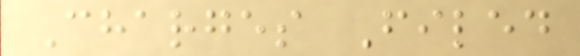Charges Filed
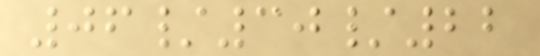06/30/22
